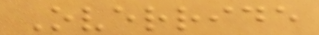Override
